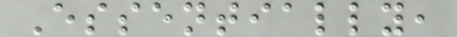Essentially,
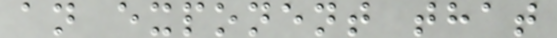an exponent that
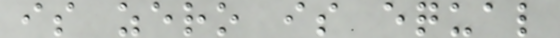is zero is equal
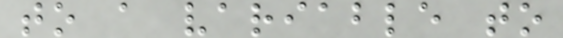to a variable to
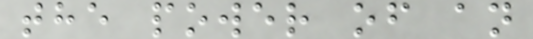the power of an
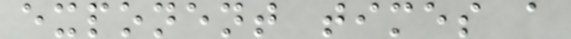exponent times a
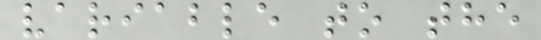variable to the
